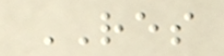RES
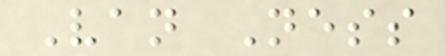Van Ness
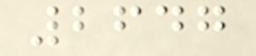2647
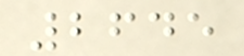2645
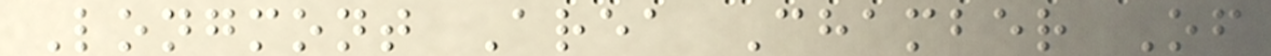Longmont Area Chamber Of
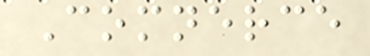Comnerce
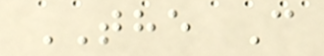THE C
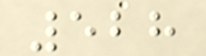528
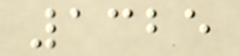1325
